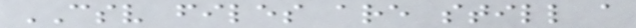CSV files are still a
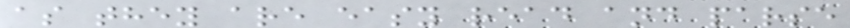as they are easy read and parse
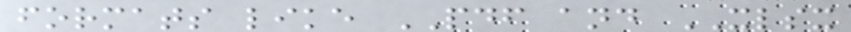formats like PDF and XLSX
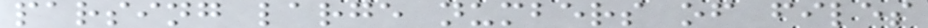parsing large numbers of files
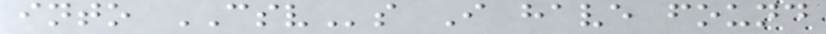into CSVs I have found
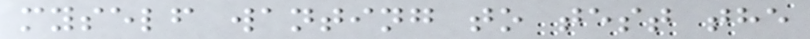myself wanting to test the
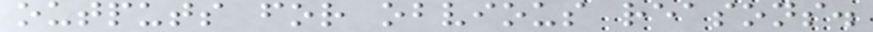outputs for obvious reasons.
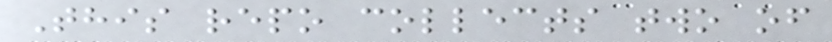This repo collects two of
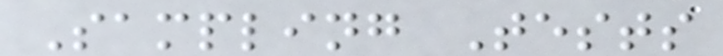Sampling Tests
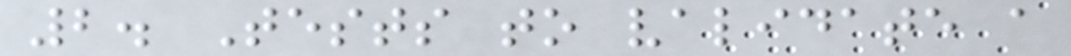2. Tests to validate a
